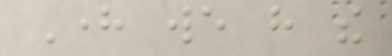Here we have the
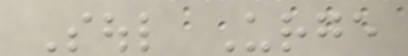Soul Urge
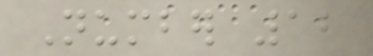Number 12
